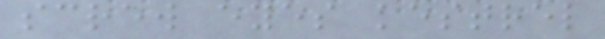screw eyes kestrel
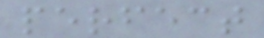perfect
